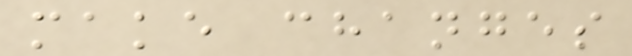make changes
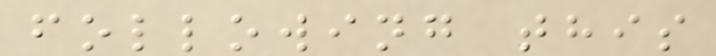following this
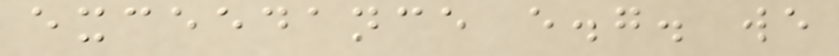exceedance e.g. we
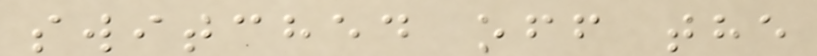switched off the
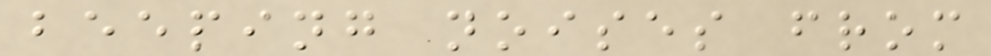beeping noises from
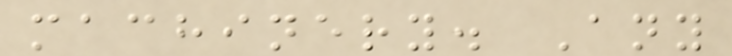machinery. Any
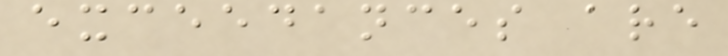exceedances are
